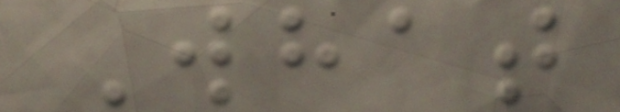What
